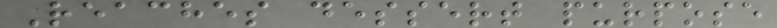Reaches dessert purpose
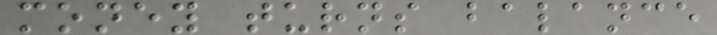money turns balance
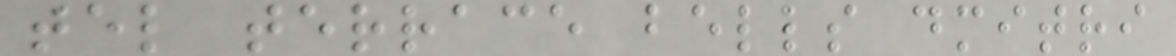tel terrace bells dmitri
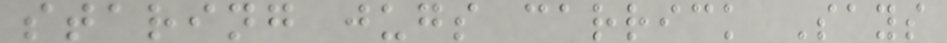staring jugs carrick Says
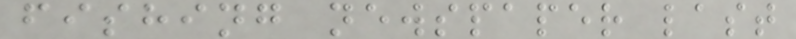fishing newspaper last
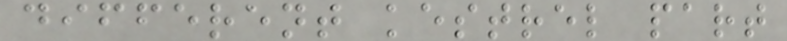different kestrel part
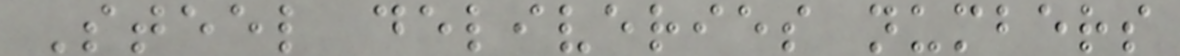Steel deliveries numbers
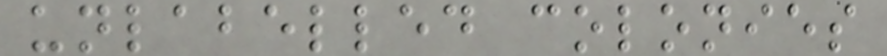unlabelled colonies
